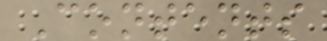Contents
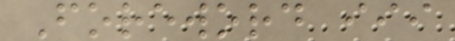Foreword iii
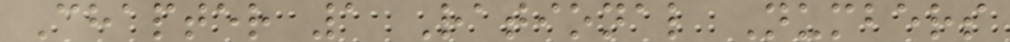Chapter 1 Rational Numbers
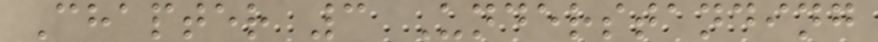Chapter 3 Understanding
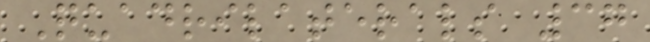Quadrilaterals 37
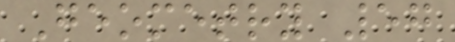Geometry 57
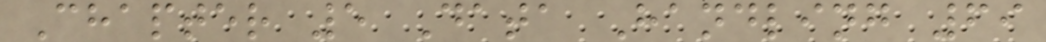Chapter 5 Data Handling 69
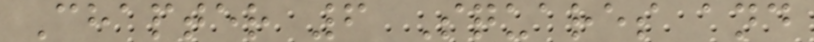Chapter 6 Squares and
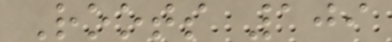Roots 109
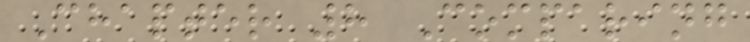Chapter 8 Comparing
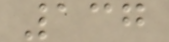137
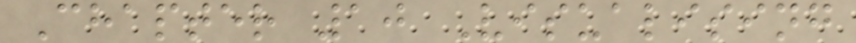Chapter 10 Visualising
